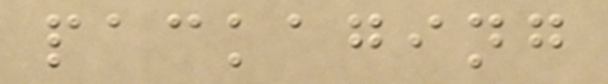packaging
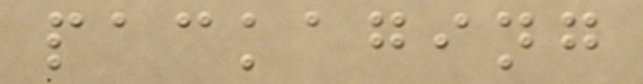packaging
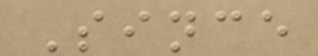Since
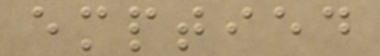emptied
